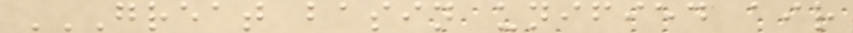GREAT BASIN UNIFIED AIR
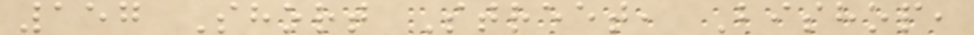157 Short Street, Bishop,
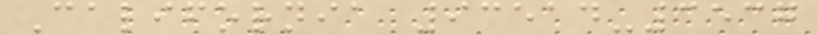California 93514-3537
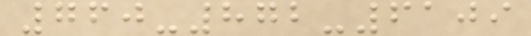760-872-6109
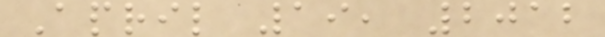April 19, 2012
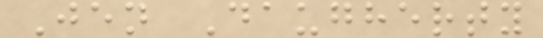Jen Daugherty
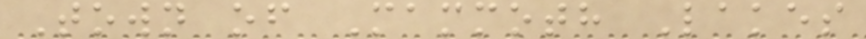Town of Mammoth Lakes
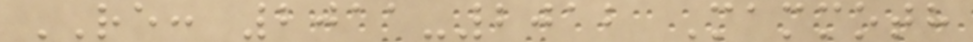RE: 2011-2012 Mammoth
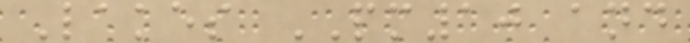Lakes PM10 and
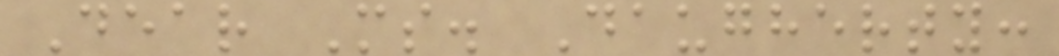Dear Ms. Daugherty:
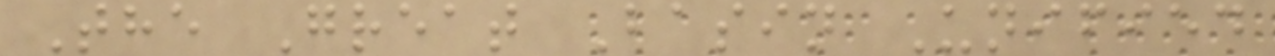The Great Basin Unified
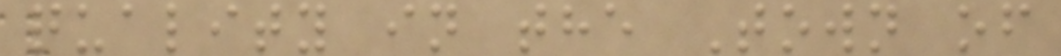quality in the Town of
